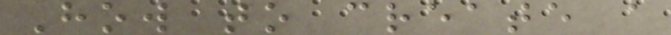How to create a
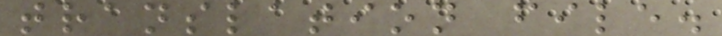translation file.
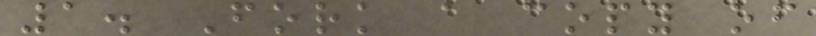1. Fork a copy of
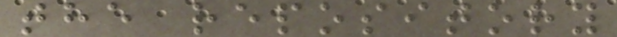the repository
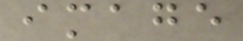image
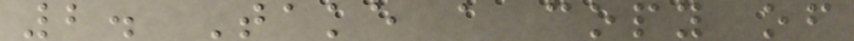2. Take a copy of
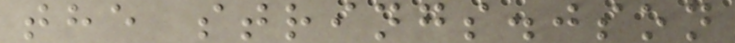the strings.json
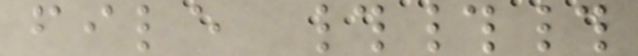file ###
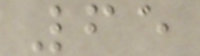65
